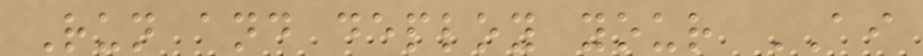Run and deploy your AI
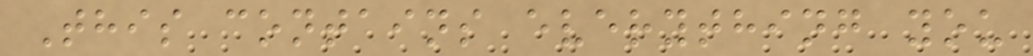This contains everything you
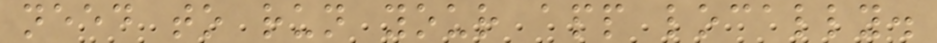need to run your app locally.
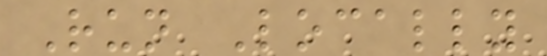Run Locally
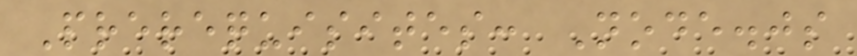Prerequisites: Node.js
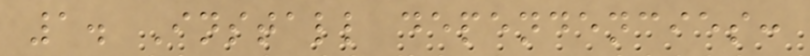1. Install dependencies:
